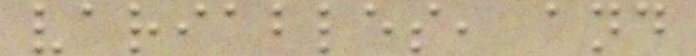variables, and
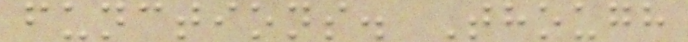functions. Though
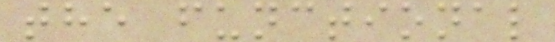the functional
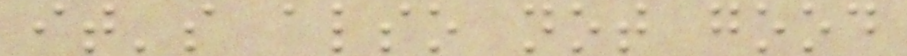it's also not good
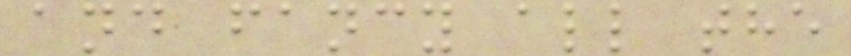and fancy all the
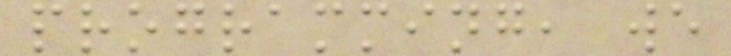programming, we
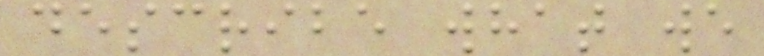describe what we
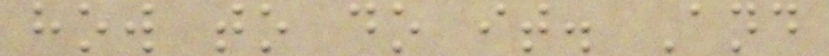how to do it. And
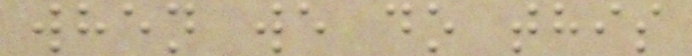when we do this
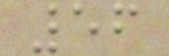56
